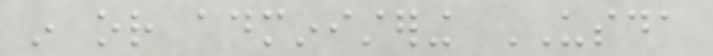in or administering USDA
